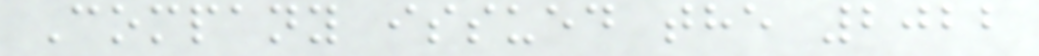Company issued the 2022
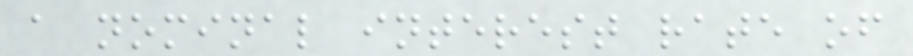a nominal interest rate of
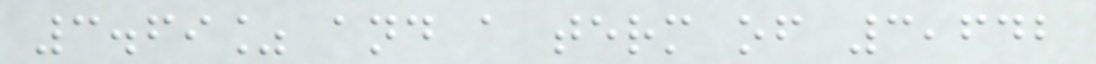3.69% and a term of 3,642
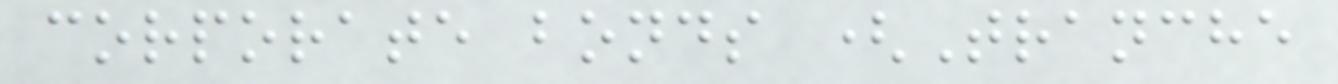corporate bonds (Tranche
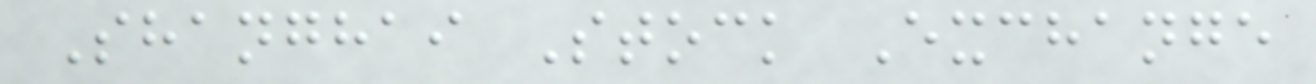Shanghai Stock Exchange
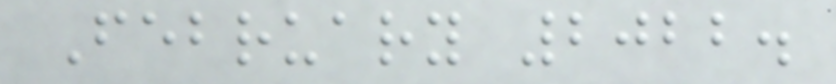February 2022.
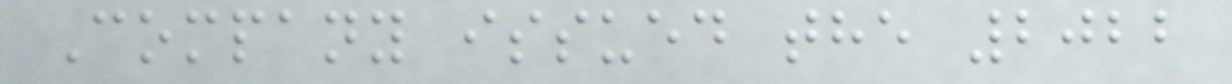Company issued the 2022
